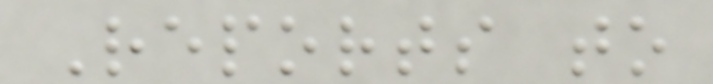Reports to
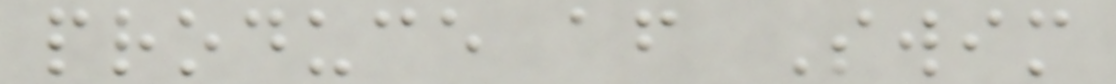produce after Swim
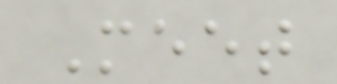Meet
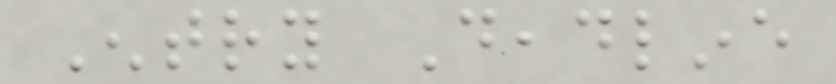Entry Deadline
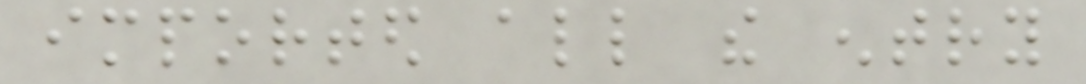imported all the entry
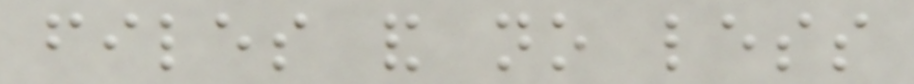files and no less
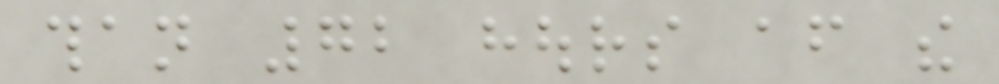than 72 hours after the
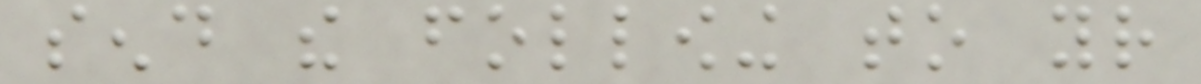send the following to your
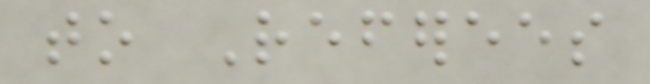to Referees
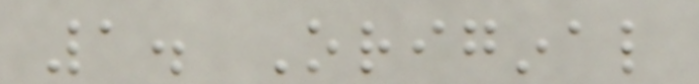1. Original
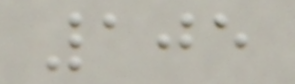105
